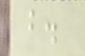b.
